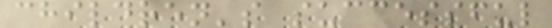children's successful
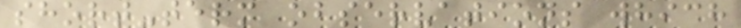short-term observations which
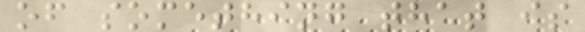of something that is
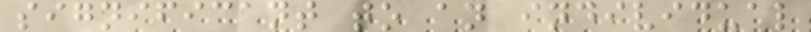significant to an individual
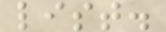list.
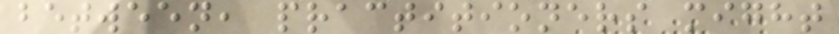between, practitioners might
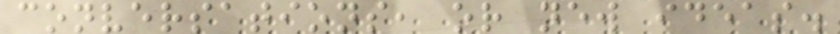conversations, or new ideas.
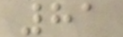81
